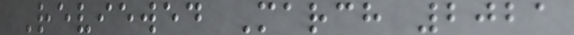Reviewed March 2021
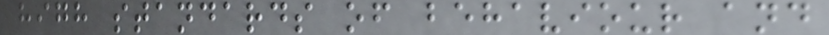high standards of behaviour and
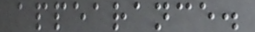appearance.
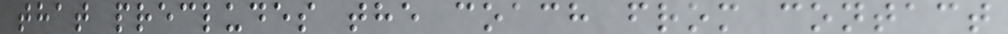that precludes the coach from contact
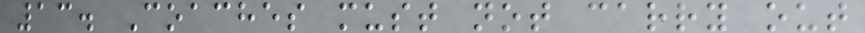13. Coaches must not carry out
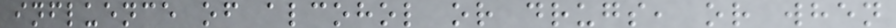influence of alcohol or drugs, or when
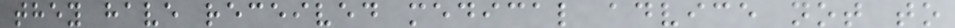they have received medical advice not to
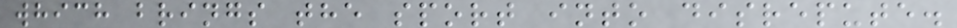which brings the sport into disrepute.
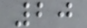20
